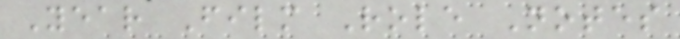Year Film Role Notes
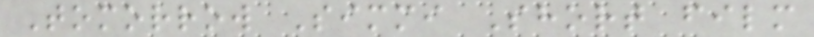Tomorrow Simmi Short film
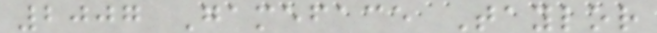2007 Gameface Taylor
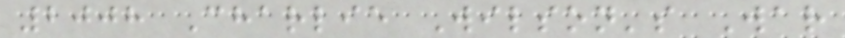2008 Charlie Wilson's War
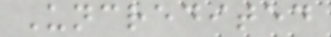Uncredited
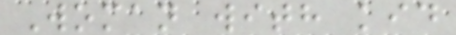Woman with kid
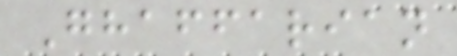Ghaffarian
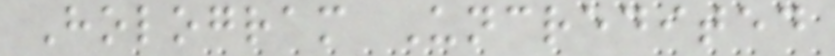Hologram Uncredited
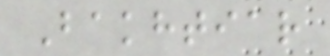Bakhtiar
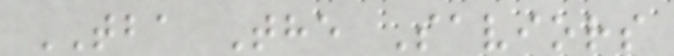TBA The Saviors
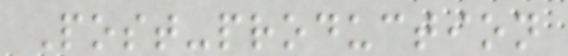Post-production
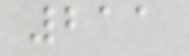211
